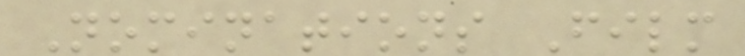Nominations Film
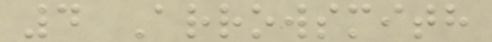4 Arrowsmith
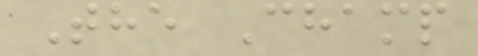The Champ
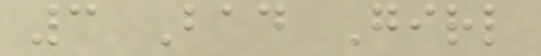3 Bad Girl
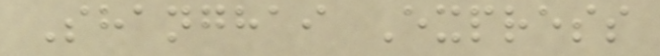Shanghai Express
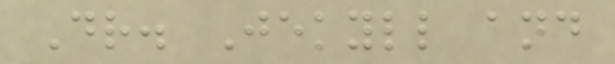Dr. Jekyll and
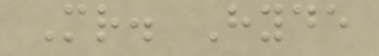Mr. Hyde
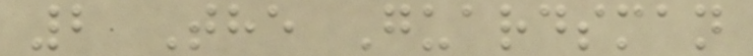2 The Guardsman
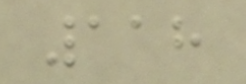118
